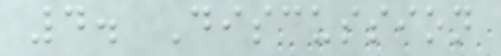4. Discussion
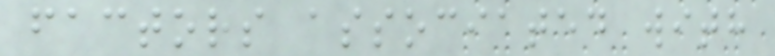factors associated with
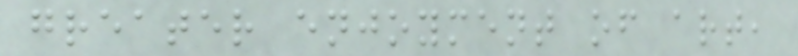greater enjoyment of art,
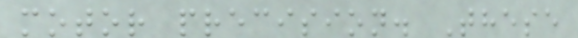motor precision. These
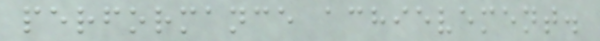performance achievement.
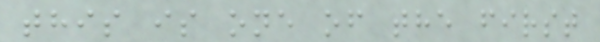this is one of the first
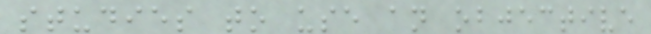studies to use an objective
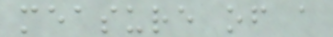measure of a
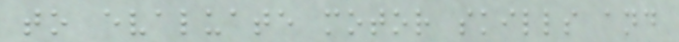to evaluate motor skills and
